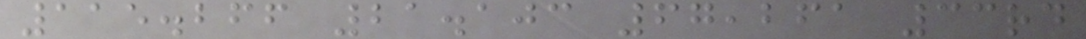115.266 21.103 67,261 33rd
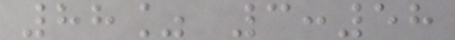88% 3:58
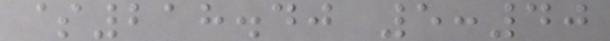$218.40 5:40
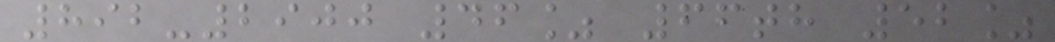892-2900 46% 66th 52%
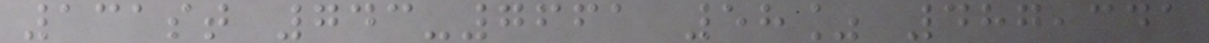131st 743-7661 58% 487,341
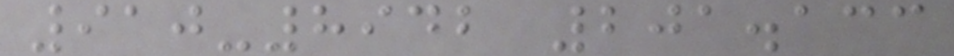910-8942 201.133
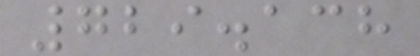729.138
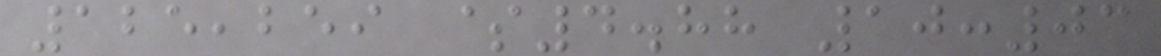125,259 $4.88 10:03
